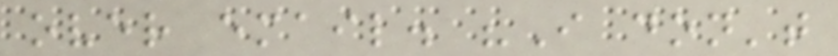over email. "I don't
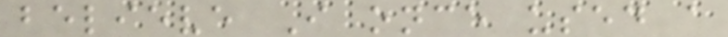believe I once used a
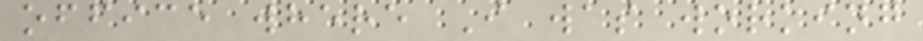office where I was working
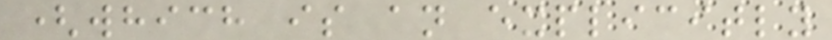(which is an explicitly
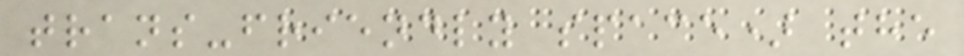trans-friendly space) the
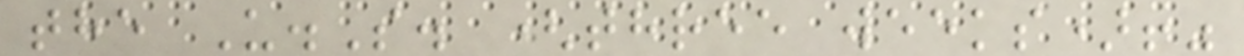the U.S. (three weeks)!"
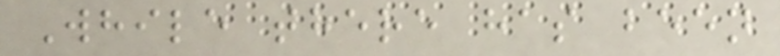While there has been
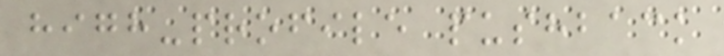high-profile pushback
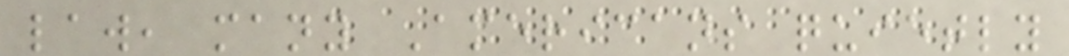law, many Americans quietly
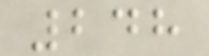248
